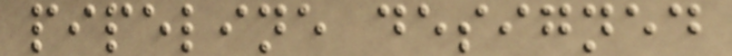pipeline designed
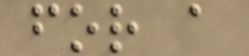for a
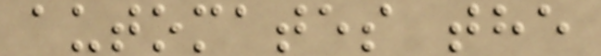automates the
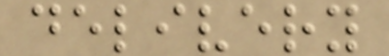delivery
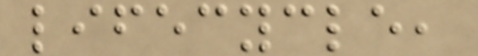lifecycle,
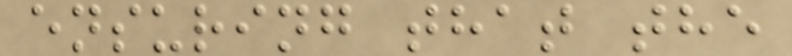ensuring that the
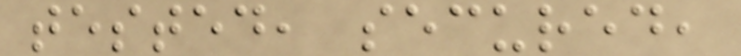tested, secured,
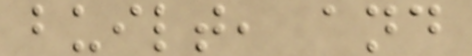built, and
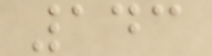143
